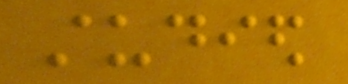studied
